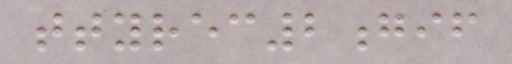ttyrec2gif
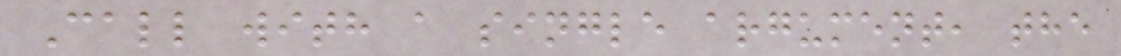Call with a single argument, the
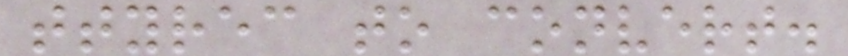ttyrec to convert.
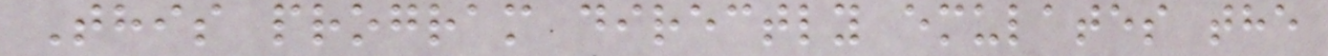This program directly emulates the
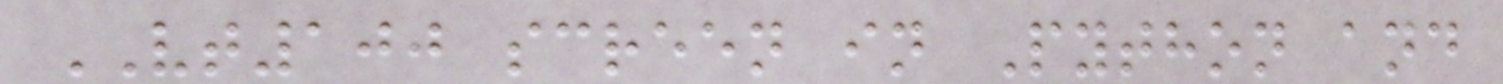VT100 screen in Python and
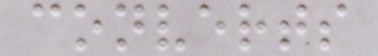converts
